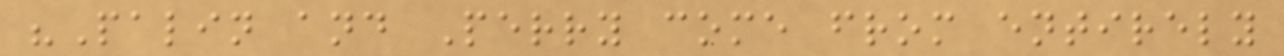"Palin and Perry come from entirely
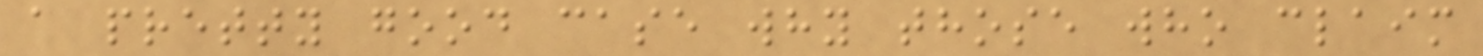a pretty good case why those who claim
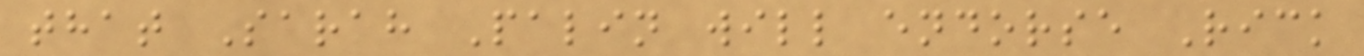that Sarah Palin will endorse Rick
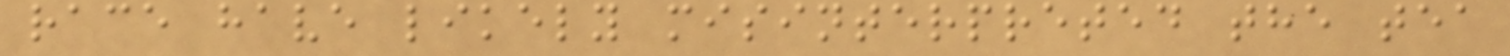race have likely misinterpreted the tea
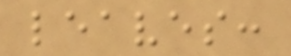leaves:
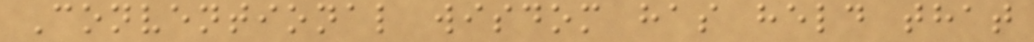Conventional wisdom has held that
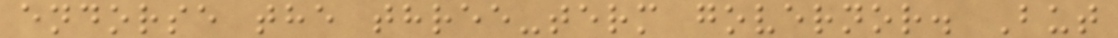endorse the three-term governor. But
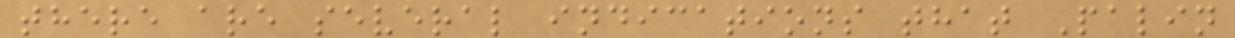there are several indications that Palin
